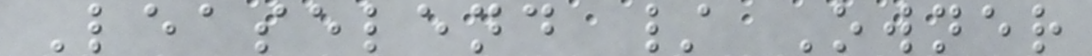Leaselend / Owner
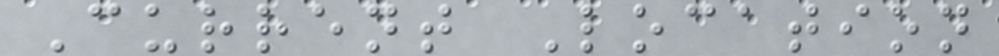Current Location
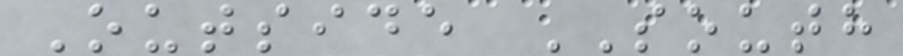Outside SOUTH
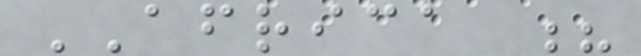AFRICA ?
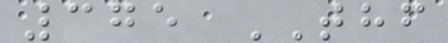375 THF
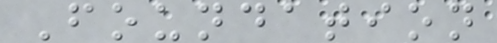Foundation
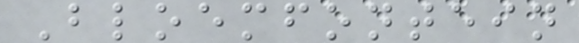Bloemfontein
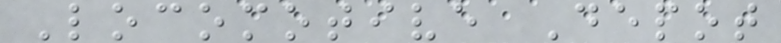Locomotive Depot
